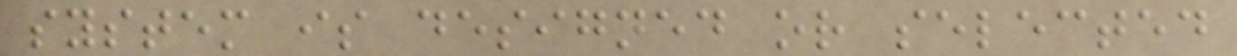system is designed or selected
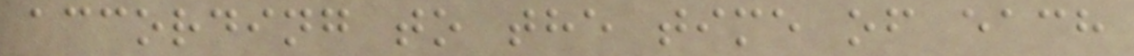according to the time of each
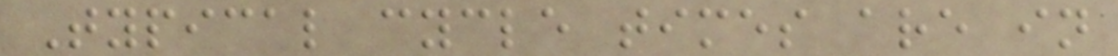Typical cycle times are in
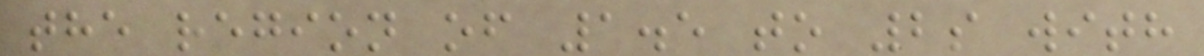the region of 1.5 to 2s with
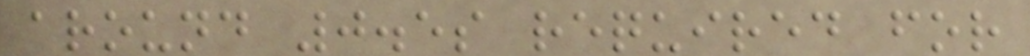around 0.5s required for
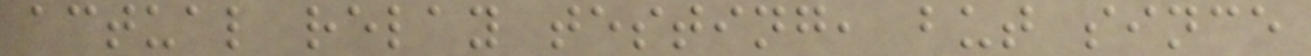actual relay testing, but since
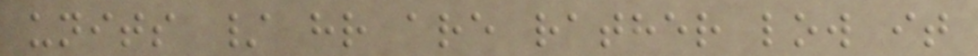units / hr are rather low it
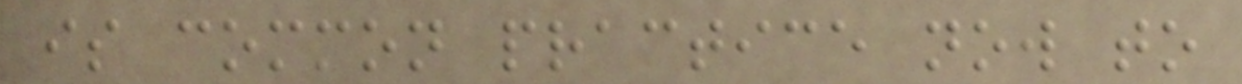is common practice now to
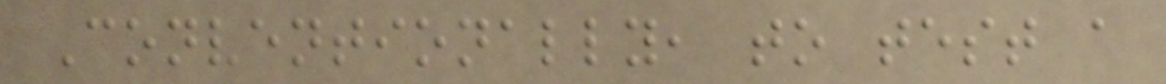Conventionally, to test a
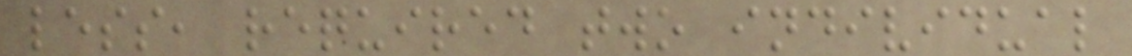less, required two individual
